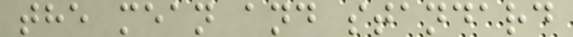the mean and standard
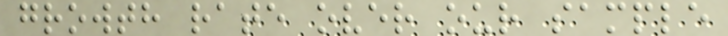growth rate over our sample
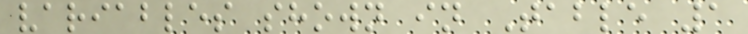variables shown in Table 1
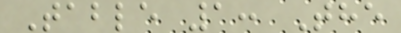Table 1: The
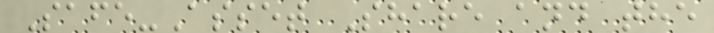Safe-Asset Share and the
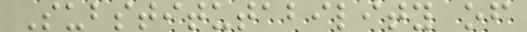Substitutability of
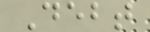Debt
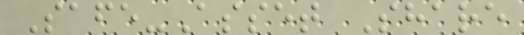Safe-Asset Share
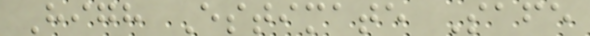High Estimate Safe
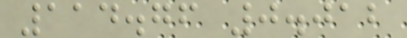114.76 0.012
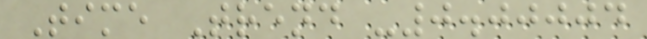Time Trend -0.00004
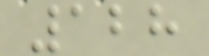128
